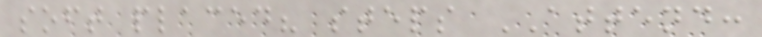soft placed? steps ATTEND:
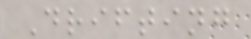Drifting
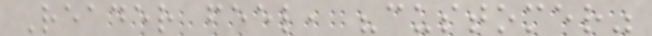Reader feel, "customer"
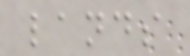lands
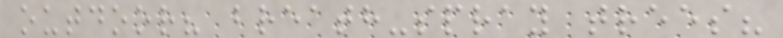outdoor? breath-spray trees?
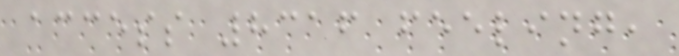access 8316 feeling,
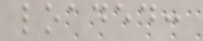loaded:
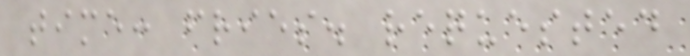time: fries. requested
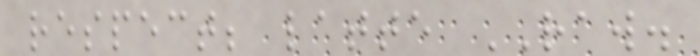respect; latte RAW.
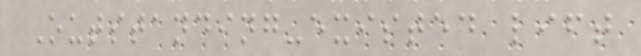Outstanding-existed lift
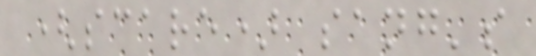(scare) sang's
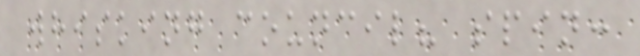whisking council? spin:
